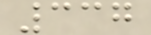337
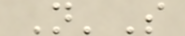N'S
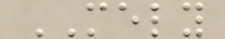MELY
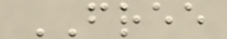FREE
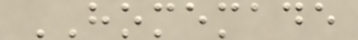HOMEMADE
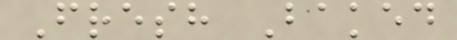Fresh Baked
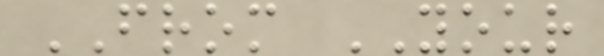FROM YOUR
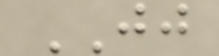JJ
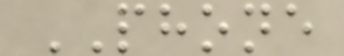PHONE
